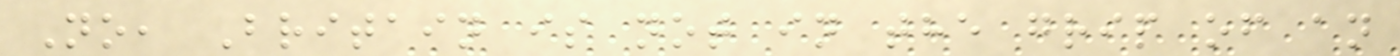No, Britain is not in the grip of an
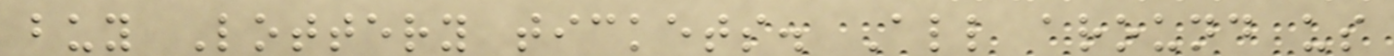buy Lottery tickets. All around us
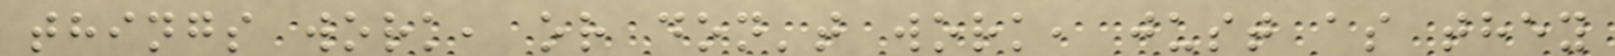things work, or don't work, just as they
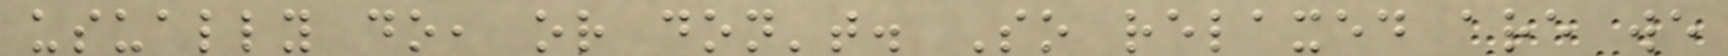usually do, or don't. So relaxed are we
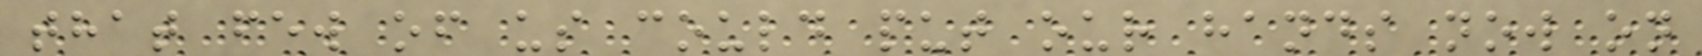that few of us could put our hands now on
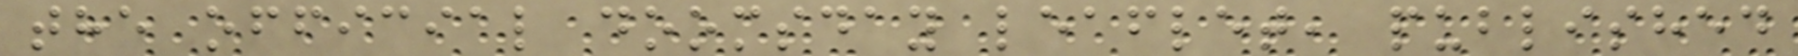the official doomsday leaflet, published
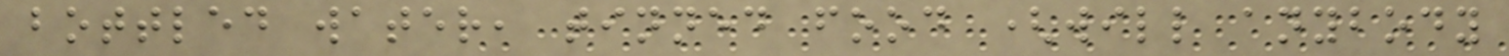bottled water, tinned food (will anybody
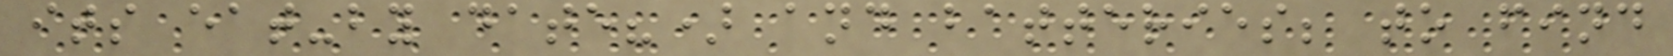its eat-by date?) and batteries; to find
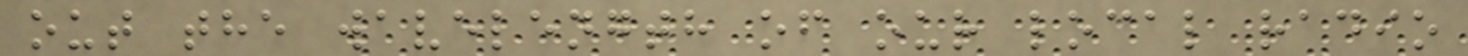out the wavelength of our local radio
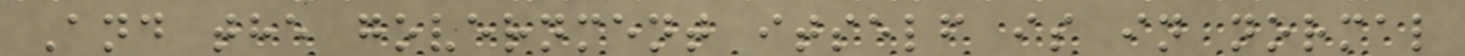And the government itself is in normal
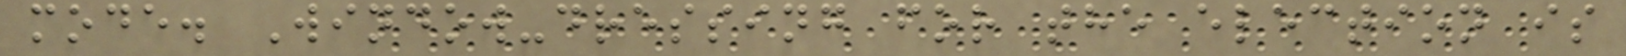mode. Window-dressing for the election is
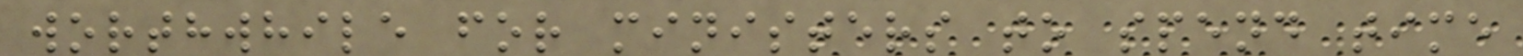worthwhile for ministers to spend time
